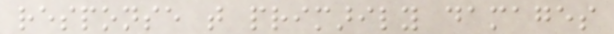response that primarily damages
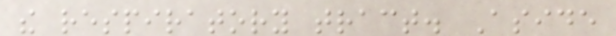the respiratory tract. Aside
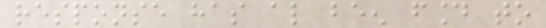response has also been found to
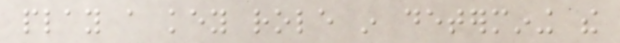play a key role in determining the
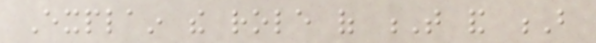Explain the role of T and B
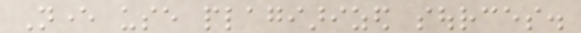Never use plagiarized sources.
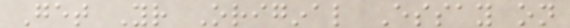Get Your Original Essay on
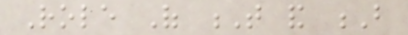Role Of T and B
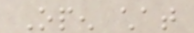Open chat
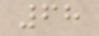68
